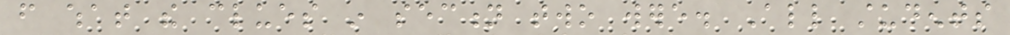from what the clues in section two were. All students
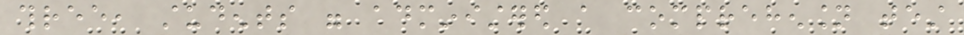three, students were administered a comprehension test
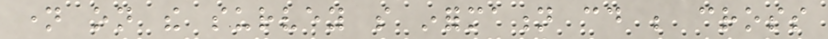name on the survey so information could be cross
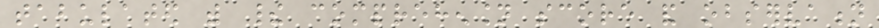tabulated with their comprehension score and observation
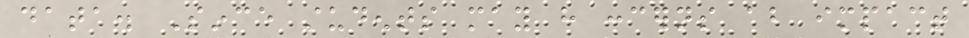data. Since students may have concerns about impact
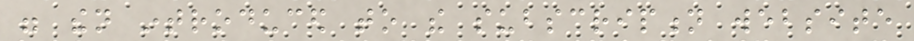were then introduced to the subscription website
